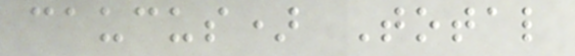caucus) Total
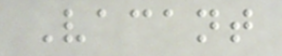Vacant
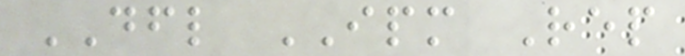DFL IPM Rep
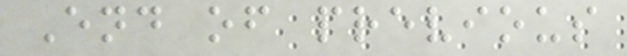End of previous
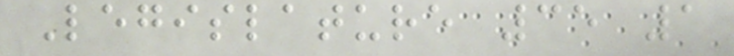Legislature 35 1
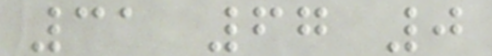31 67 0
